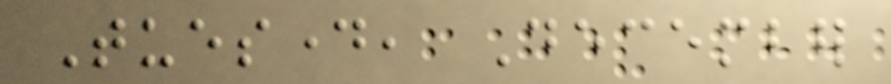Tuesday, December
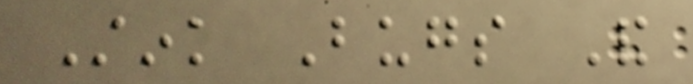Stink Bugs And
